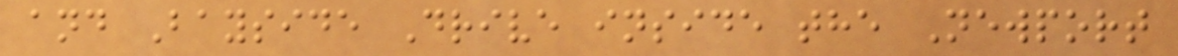and Bayside Drive inside the Newport
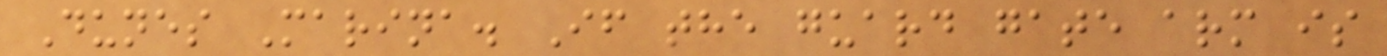Dunes Marina. If the guard gate arm is
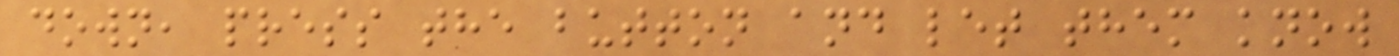down, press the button and let them know
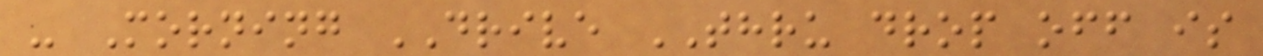- Morning DRIVE THRU drop off is
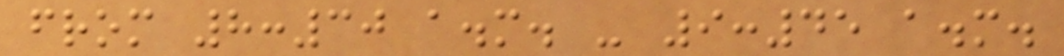from 8:30 a.m. - 9:45 a.m.
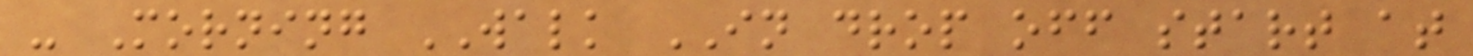- Morning WALK IN drop off start at
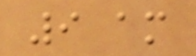9 am
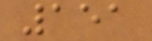151
